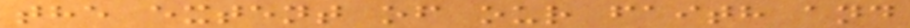the extent of our faith and
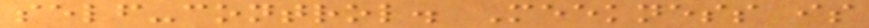self-control. Meekness is
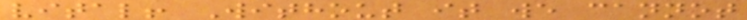vital! Without it we cannot
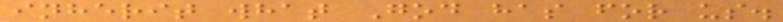inherit what God has for us.
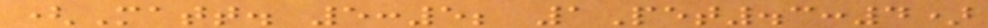(Matt. 5:5; 1Pet.3:4)
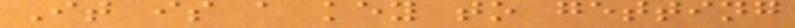It is a key to getting
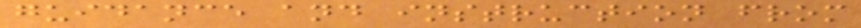guidance and instruction from
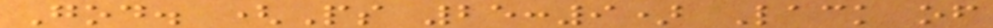God. (Ps 25:9) Lack of
